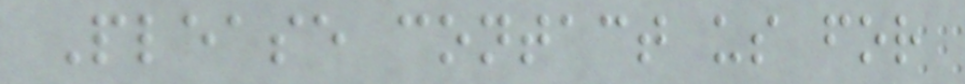Please contact us for
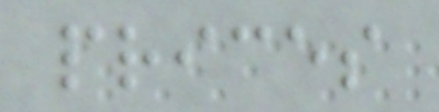prices
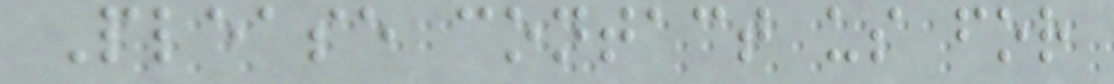Please contact us for
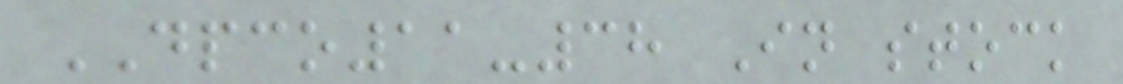DPCO11-38 In stock
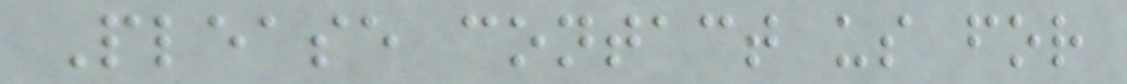Please contact us for
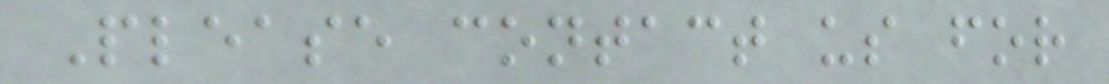Please contact us for
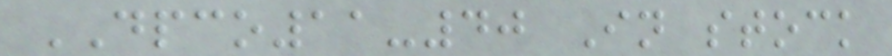DPCO11-40 In stock
